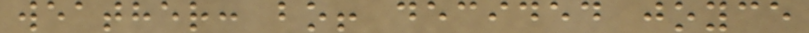weather: bo! decided joyce
